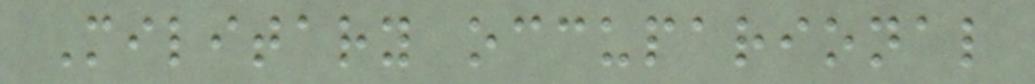Military occuparional
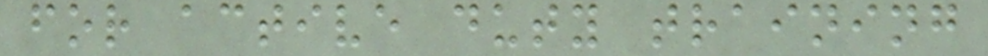for active duty training
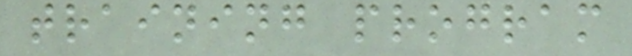training program
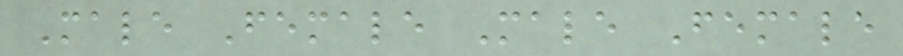Male Female Male Female
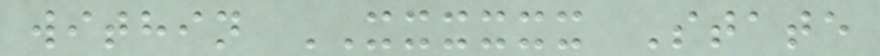within XXXXXX State
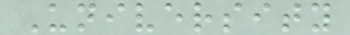University
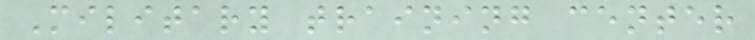Military training center
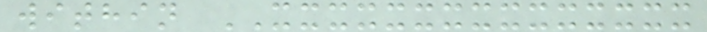within XXXXXXXXXXXXXXX
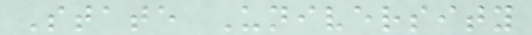State University
